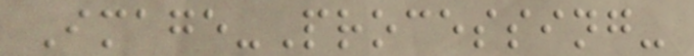Image-Processing-
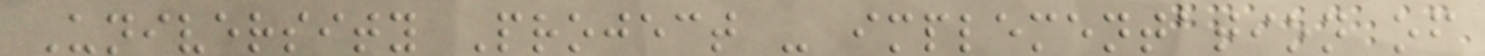University Project - implementation of
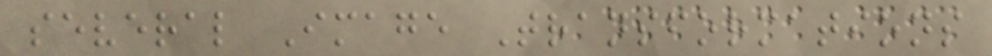several Image Transformations
